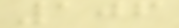106
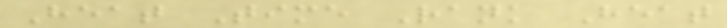Heat Time Rank Heat
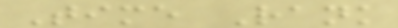Time Rank
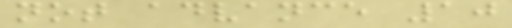not advance 10
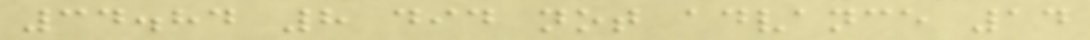34.84 8 did not advance 14
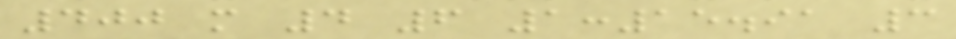400 m 4 6 1:15.91 3
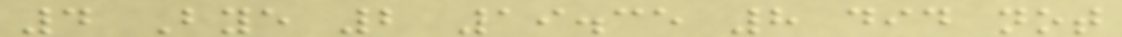4 Bye 2 19.35 8 did not
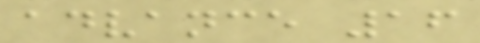advance 16
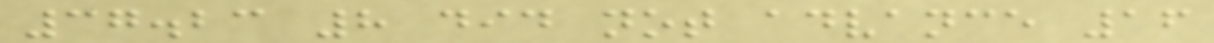37.23 8 did not advance 16
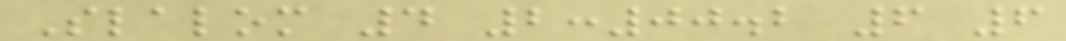Slalom 4 2:00.2 6 6
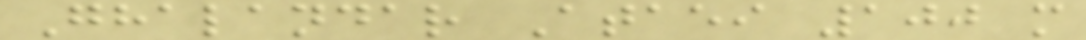Ghalandar Ataei 100 m
